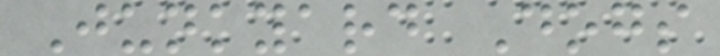Junkyard Dogs
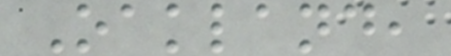Oakland,
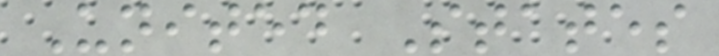United States
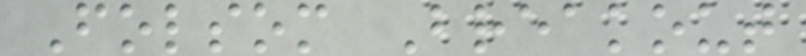Folsom Breakout
